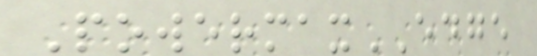PowermaxEDGE
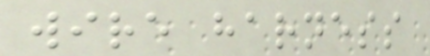wire harness
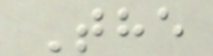The
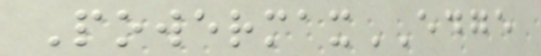PowermaxEDGE
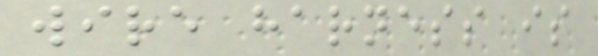wire harness is
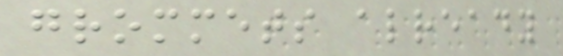grommets already
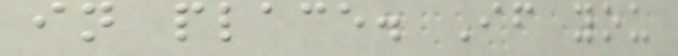in place. If you
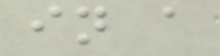in a
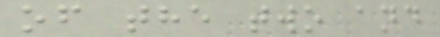of the two and
